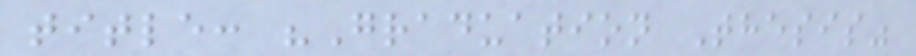title: "Graduation Thesis"
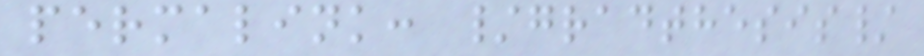permalink: /gradthesis/
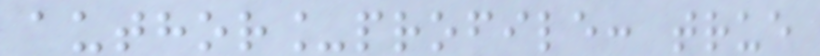author_profile: true
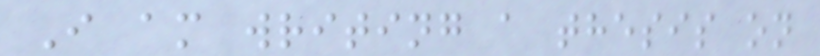I am writing a thesis on
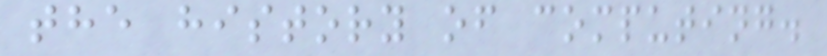the history of computing.
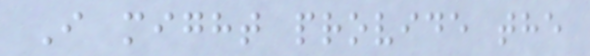I might provide the
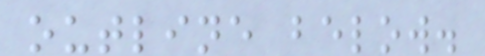outline below.
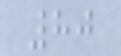80
